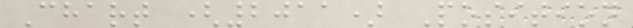Chart (2011) Position
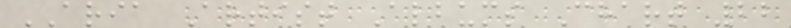ARIA Artist Albums Chart 22
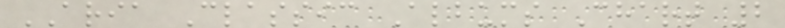ARIA Classic Albums Chart 2
